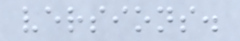versions.
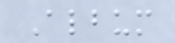Album
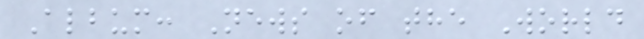Album: News of the World
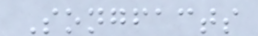Songfacts
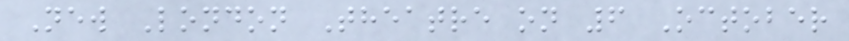New London Theatre on 6 October
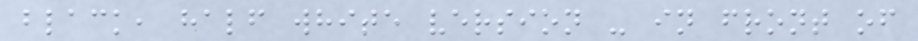black, half white version - in front of
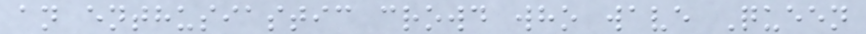an enthusiastic crowd who wave Queen
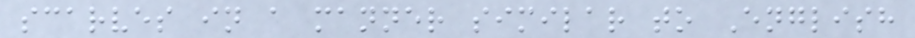scarves in a manner similar to English
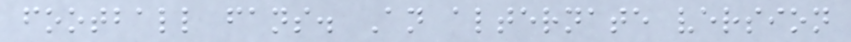football fans. An alternate version
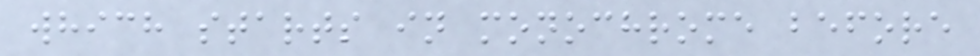which starts in monochrome before
